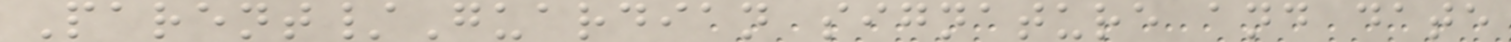Parent/Guardian signature and date
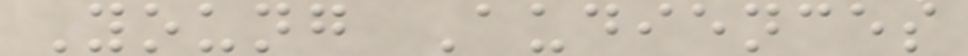Young Audiences
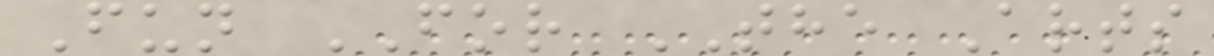Fun FOR THE Arts
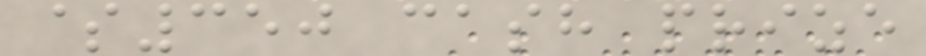$350 cash prize
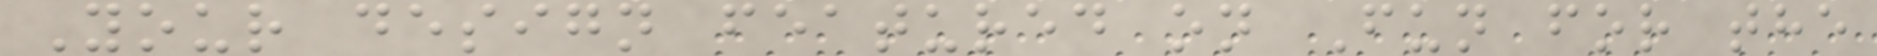Your design featured on Fun for the
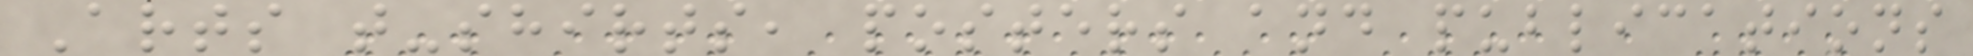Arts t-shirts, posters and publications
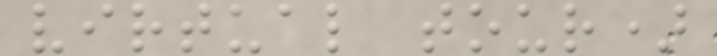virtual tour)
